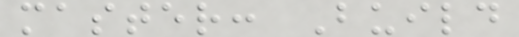master: Build
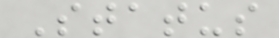Status
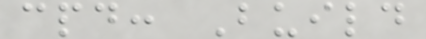cpd: Build
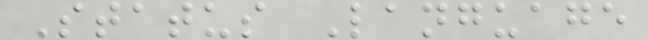Status Language
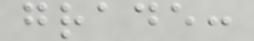grade:
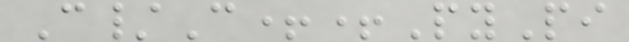C/C++PyPi
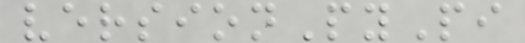versionPyPi
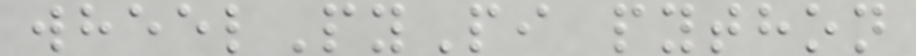wheelPyPi python
